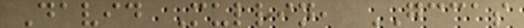David Mullin, GCCAS
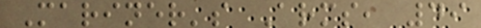Mariner's Arms, 49
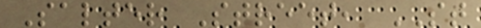Salter Street, ST
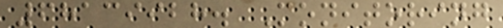68139928. Monitoring
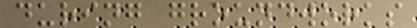during groundworks
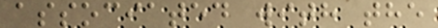associated with the
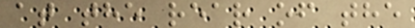at the rear of the
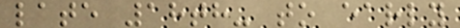late 18th- to early
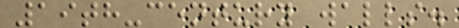19th-century walls.
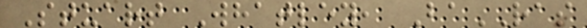Stuart Whatley, BaRAS
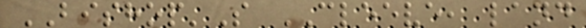BISHOP'S CLEEVE, land
